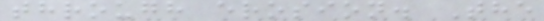through erosion. The
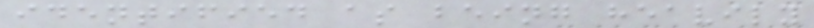identified as being heavily
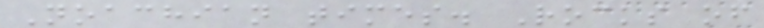Noachian times. Rocks of
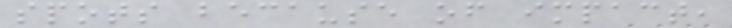spots because of impact,
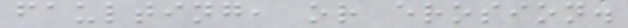faulting, or erosion.
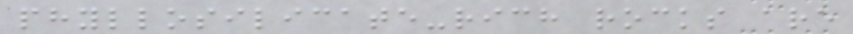phyllosilicate-rich rocks are
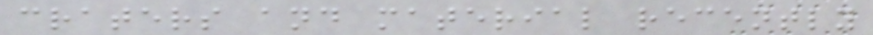craters and material recently
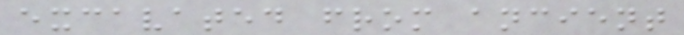excavated from ancient
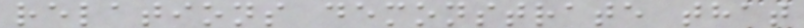relations demonstrate that
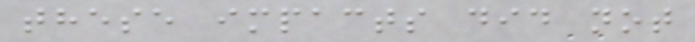these impacts did not
